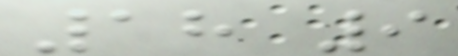18 9
